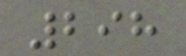298
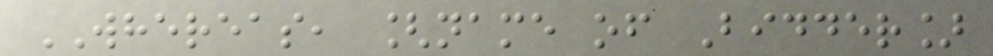WHEREAS, [name of Bidder]
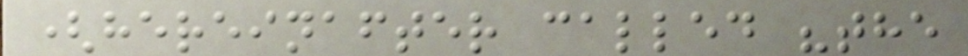(hereinafter called "the
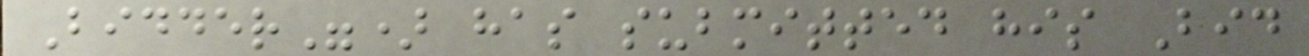Bidder") has submitted his Bid
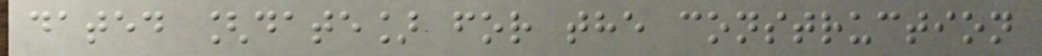dated [date] for the construction
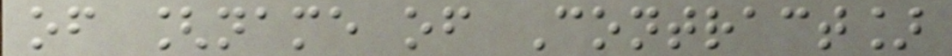of [name of Contract]
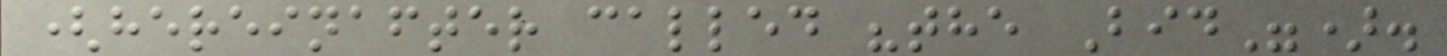(hereinafter called "the Bid").
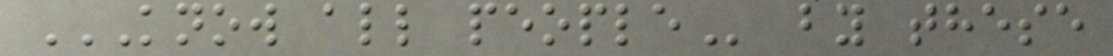KNOW ALL PEOPLE by these
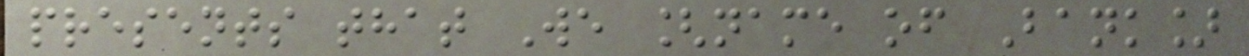presents that We [name of Bank]
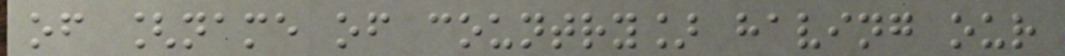of [name of country] having our
